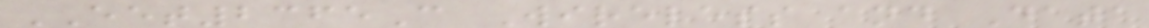EET2365C Wireless and Data
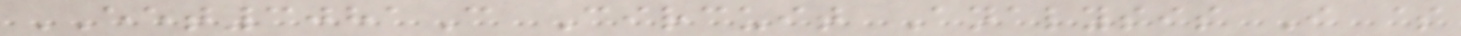EET3081C Circuit Analysis I $
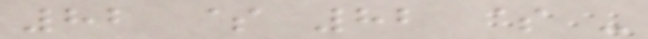82 $ 82 $ -
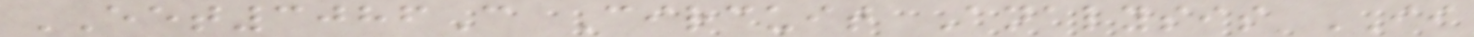EET3086C Circuit Analysis II
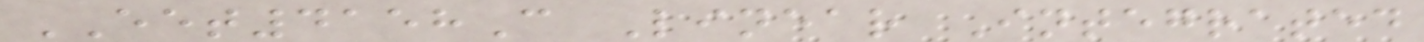EET4158C Linear Integrated
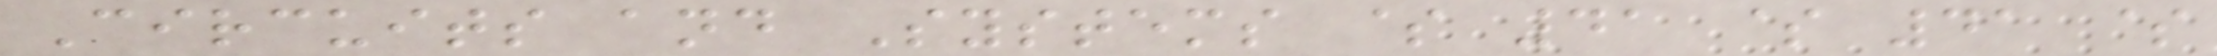Circuits and Systems $ 41 $ 41 $
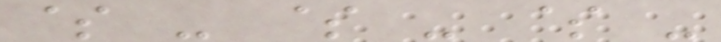$ - $ - $ -
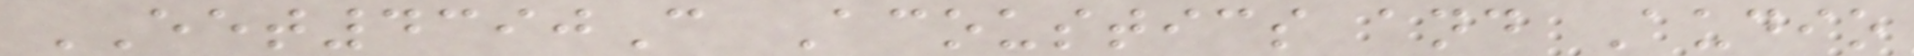EET4390C Acoustics and Audio
